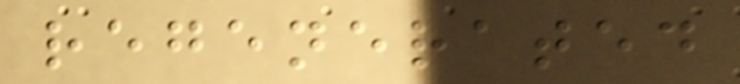regenerated
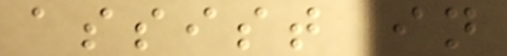assist in
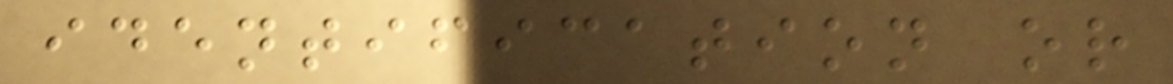identification or
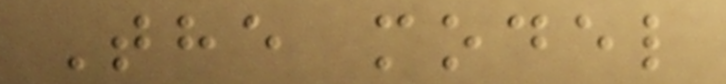The model
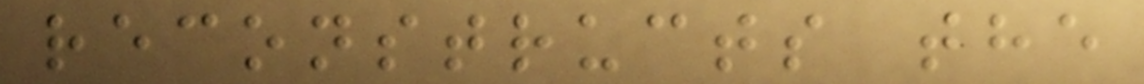reconstructs the
